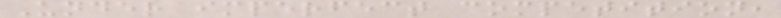Under imperfect competition,
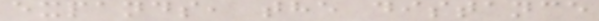expands, the distance
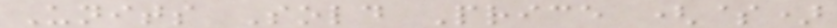Units Sold Price ($)
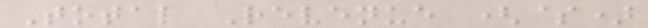Total Revenue ($)
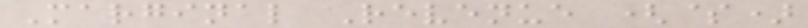Marginal Revenue ($)
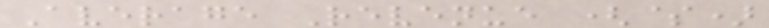Average Revenue ($)
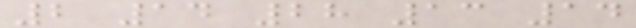2 14 28 13 14
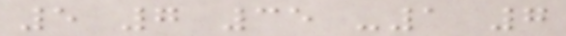5 7 35 -1 7
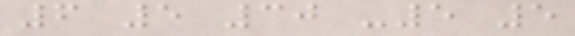6 5 30 -5 5
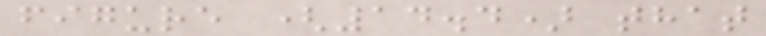figure (14.4) that
